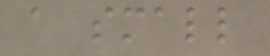a small
